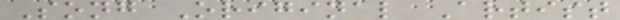Song Original Artist
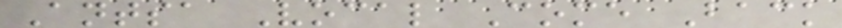Antsa Vocal Come Back
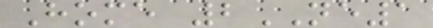Home 2NE1
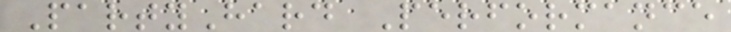PartyHard Performance
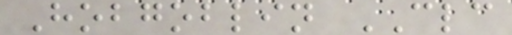Hobgoblin CLC
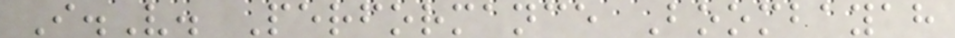I.V. Performance Boombayah
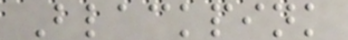Blackpink
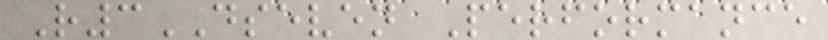R3DSEVEN Performance
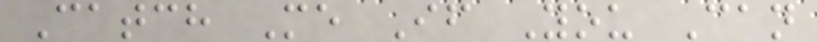Catch Me If You Can
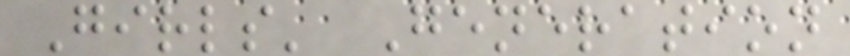Girls' Generation
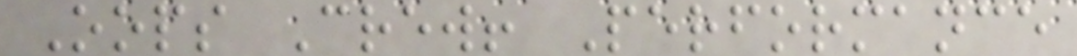Oops Crew! Performance
